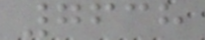7638
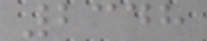2348
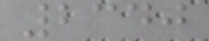2340
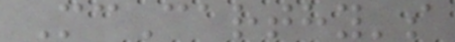McCarthy's
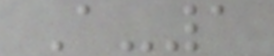A-1
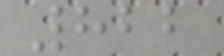822
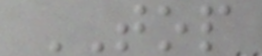TOP
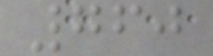760
